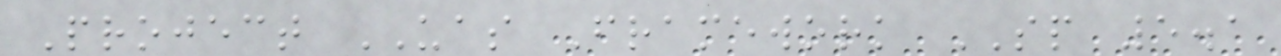Project UAS Framework SP 5.1
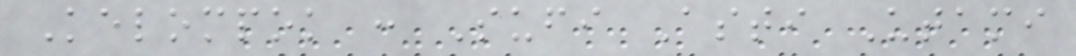Kelompok : Sufi Asti Utami
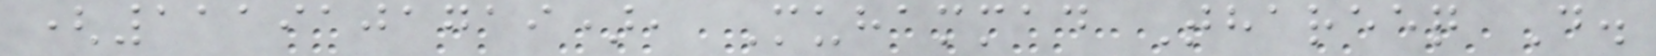(1119101719), Muhammad Thareeq D.
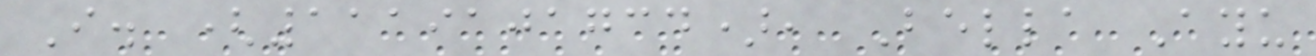I. (1119101734), Bella Ayu
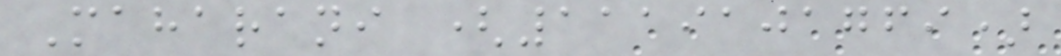Maharani (1119101769)
